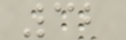32
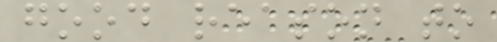good reason to
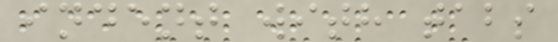indent with tabs
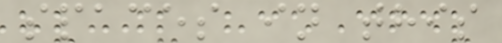spaces in this
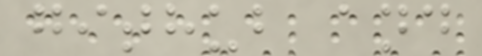github and
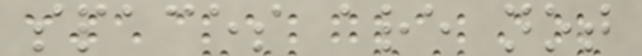spaces are not
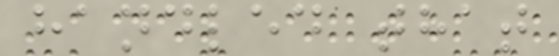handled that
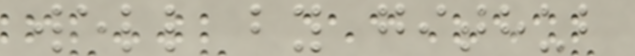well by github
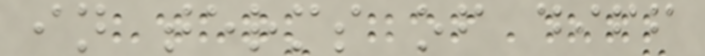in terms of diff
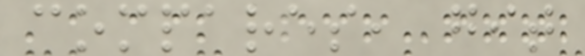compares, git
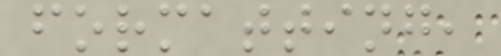formatting,
